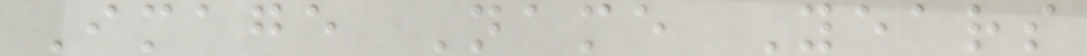Image Name Years
